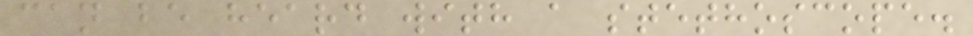can be heard with a stethoscope.
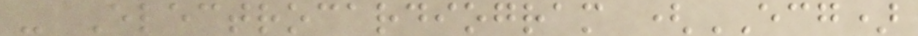- Electrocardiogram (ECG)
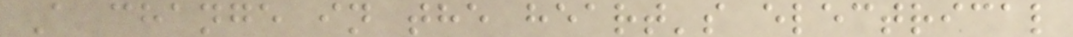A change in the heart's electrical
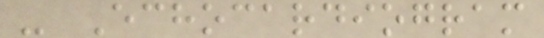- Echocardiogram
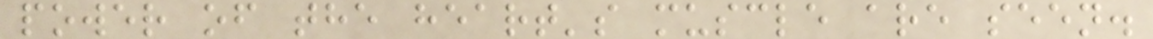power of the heart's muscle are seen.
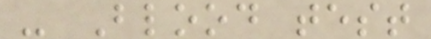- Blood test
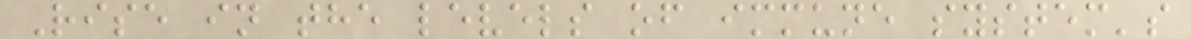Rise in the levels of immune system's
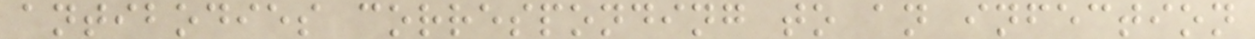antibodies corresponding to an infection
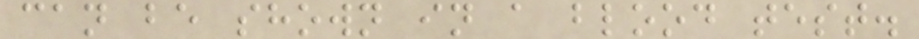can be shown in a blood test.
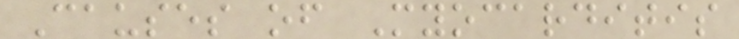Causes of Myocarditis
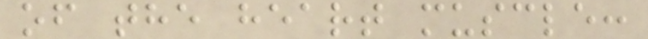of the heart muscle:
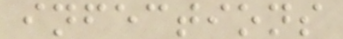infections
